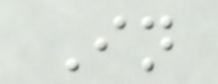In
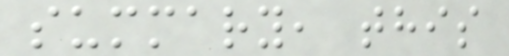summary, this
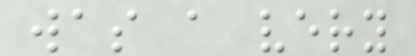was a very
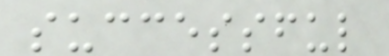successful
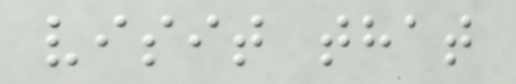visit that
